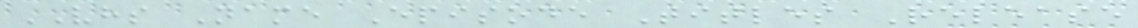VHS Name Episode Titles Release
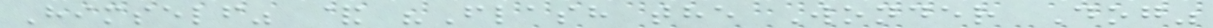Himself" & "Flash the Wonder Dog"
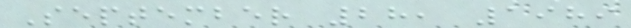September 28, 1989
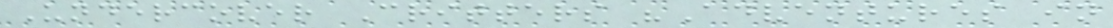Undercover Critters "Adventures in
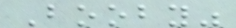Booby"
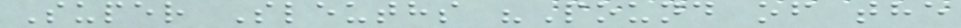Super Sleuths "Pound of the
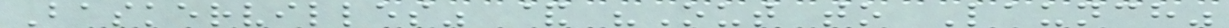Baskervilles" & "Out to Launch"
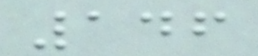146
